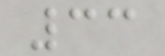33
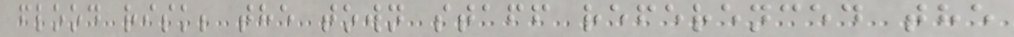flood risk; the town staff referenced the
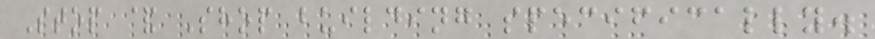Stop & Shop building specifically.
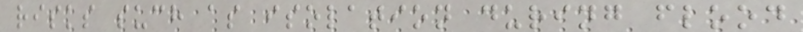risks such as isolation during flood
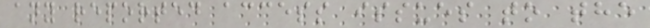any reported access issues to the
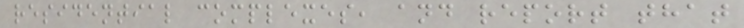residential complexes, and report that
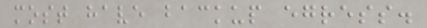most have backup egress.
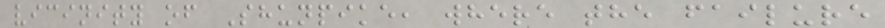vicinity of Shunpike, where the failure
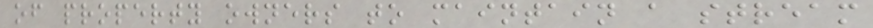of property owners to maintain a stream
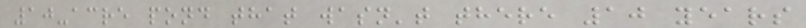10-acre pond that wasn't there 10 years
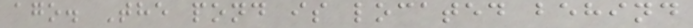ago. The pond is located behind
